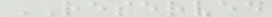RESERVED
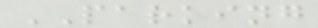PARKING
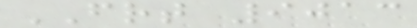FRT 9013
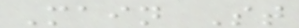Main St
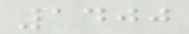1400
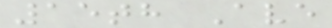15th Ave
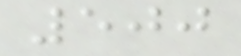500
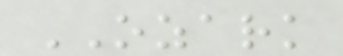OZARK
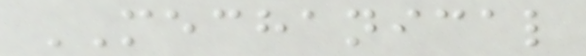MECHANICAL
